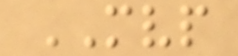MVP
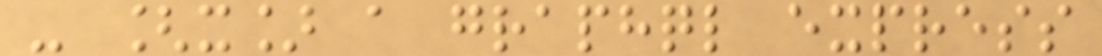- [x] a graphql express
